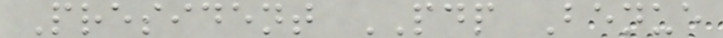President PDP Benue
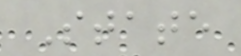State
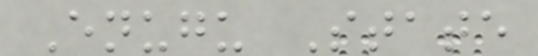Enugu State
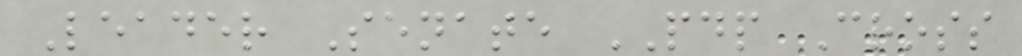Leader Senate PDP Cross
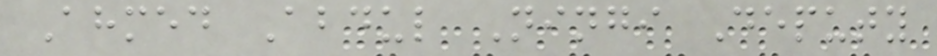Ahmed Abdul Ningi Deputy
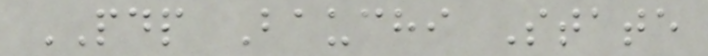PDP Bauchi State
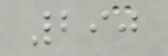290
